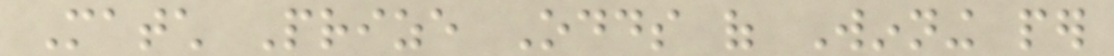Match Prize Odds of Winning per
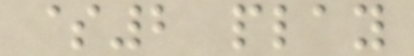$2 play
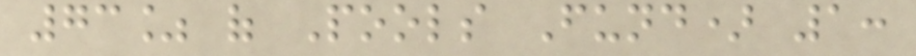73% of Pools Fund) 1:
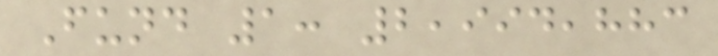Fund 1: 2,994,883
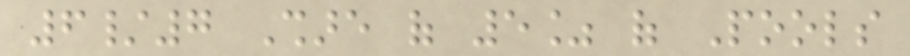6/7 Share of 5% of Pools
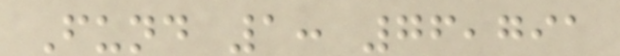Fund 1: 76,791
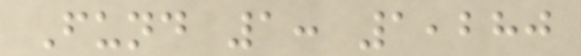Fund 1: 1,280
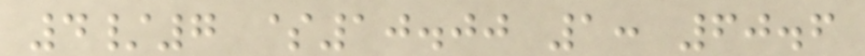4/7 $10.00 1: 60.6
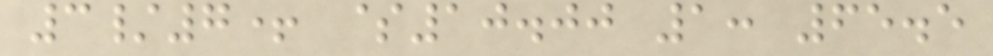3/7+ $10.00 1: 65.5
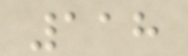118
